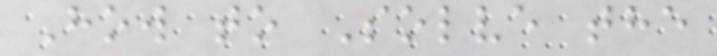How to Solve the
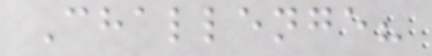Challenge?
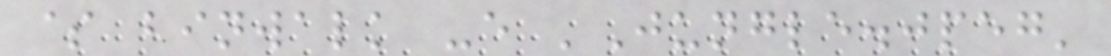$ binwalk -e 'Jungle.jpeg'
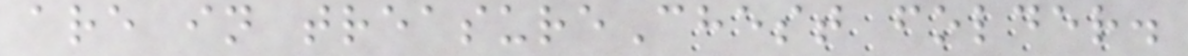are in treasureChest folder.
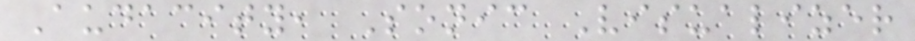Audacity, Sonic Visualizer
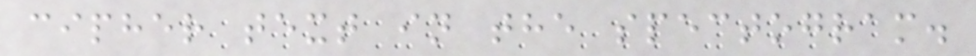cipher text in the spectogram.
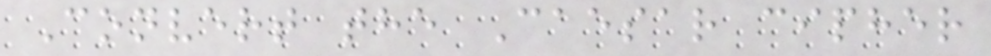Convert the Caesar cipher
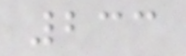233
